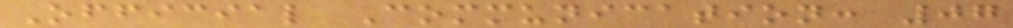Official Communication: 07
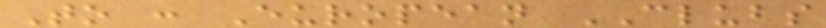To : European CLUBS
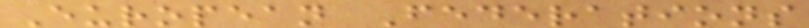European Federations
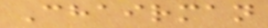Chairman
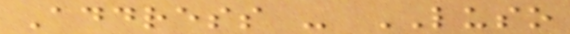Address - LUSO
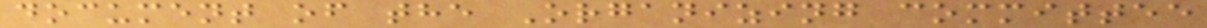document of the Organizing committee
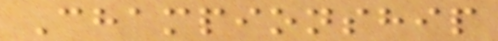Championship
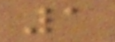1
